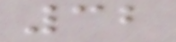32
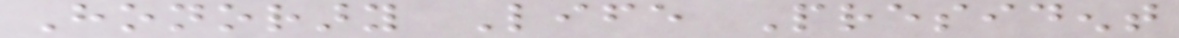Honorary Life President
